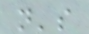n's
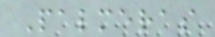Palmeras
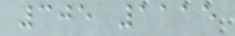305 1115
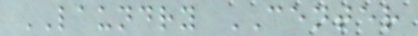LAUNDRY CENTER
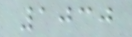1030
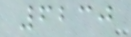6230
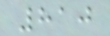810
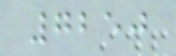7250
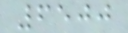6500
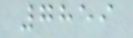7859
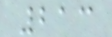213
